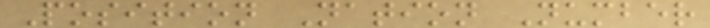Position Nation Number
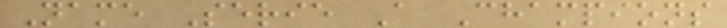Name Serie A Champions
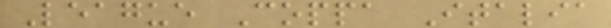League Coppa Italia
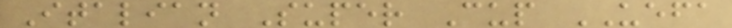Italian Super Cup UEFA
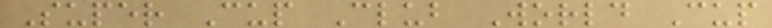Super Cup Club World Cup
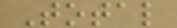Total
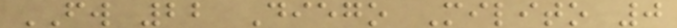FW 22 Diego Milito 0
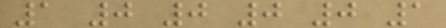1 0 0 0 0 1
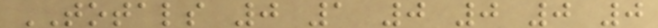TOTALS 0 1 0 0 0 0
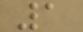1
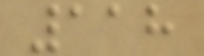118
